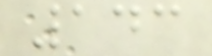143
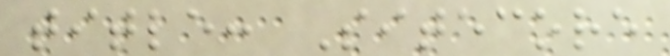title: Sitecore
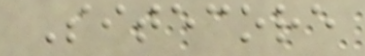Sitecore
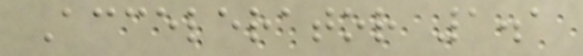Accelerator 1.1
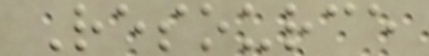Resource
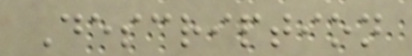Description
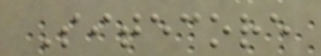Sitecore
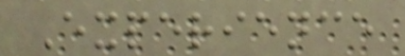Experience
